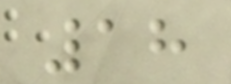18
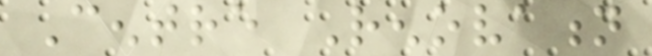Centre Renovation
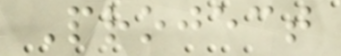Project
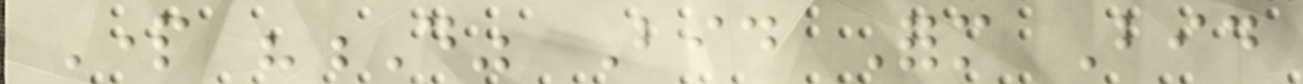Part "D" Bid Form Bid
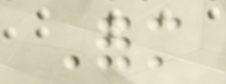Form
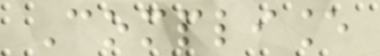Compliance
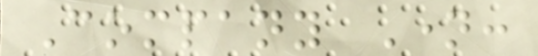Company Name:
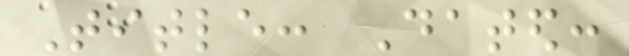Title: Dated:
